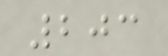203
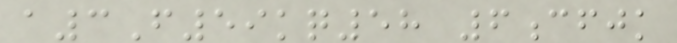a3F59kq58 6cfjk
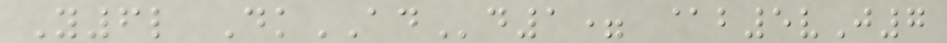Y6l DkADd1= @b5vJ7
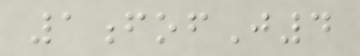1fofJ4
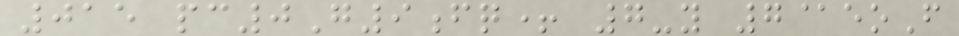015 pc0G9fq+ 7-y 7@eoF
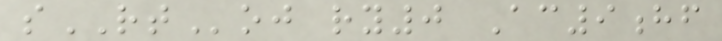sRToj ry0 Ac9hf
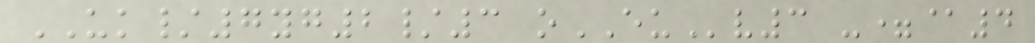UK/7yg2/3 oEUv3 -=@4
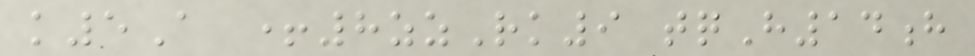k5A +8zzRk9 tqH14h
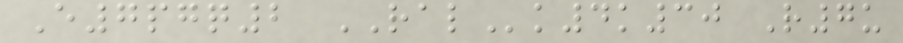E7pgq2 RALk4k30 R7u
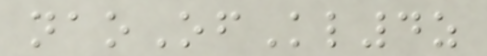naoOfKl4z
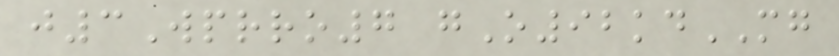j3Wprro7 gO92kdMG
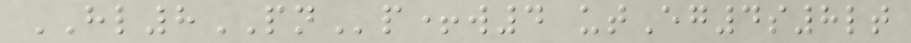HL8PNp+w4 utEg4s8lt
